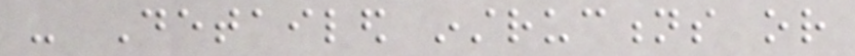- Detailed instructions or
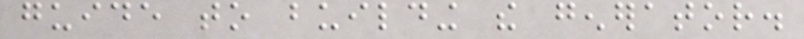guide to building the generator.
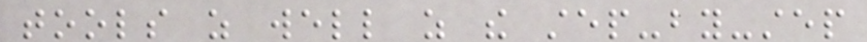tools as well as the step-by-step
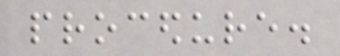procedure.
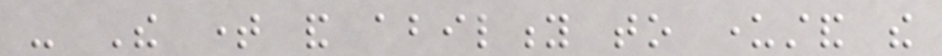- The time and ability to understand the
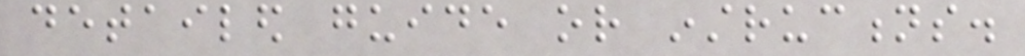detailed guide or instructions.
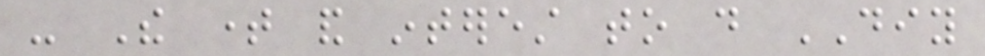- The time and interest to do DIY
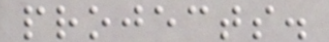projects.
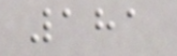181
